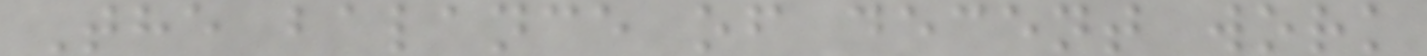The balance of decent work
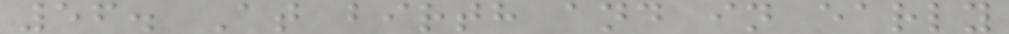56. At birth and in early
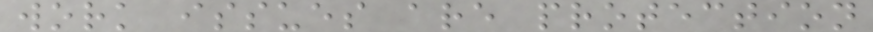work issues are protection
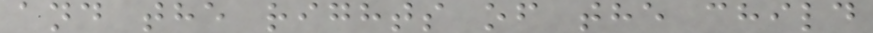and the rights of the child
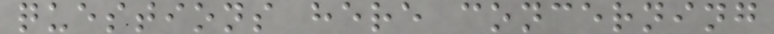questions here concerning
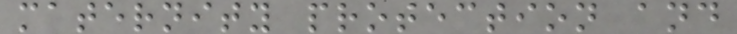maternity protection and
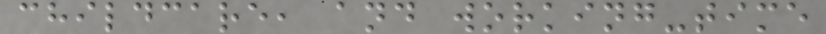childcare, and working-time
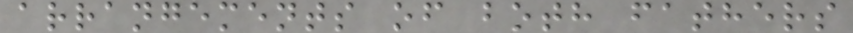arrangements of both fathers
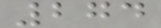274
